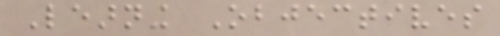Learning Objectives
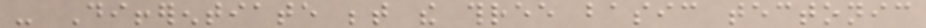- Differentiate between the three basic tectonic
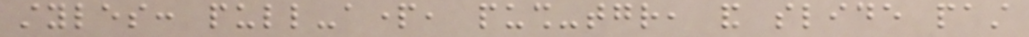styles: pull-apart, push-together, and slide past
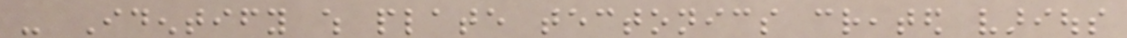- Identify which plate tectonics created various
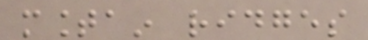mountain ridges
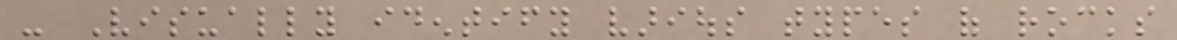- Visually identify various types of rocks
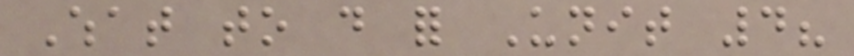What to do for Unit 4?
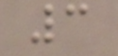3
